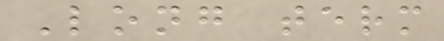Long term
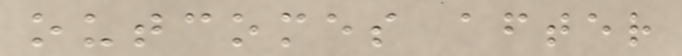outcomes after
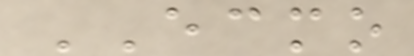ECMO
